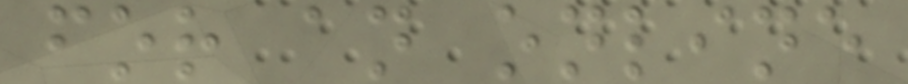for an online
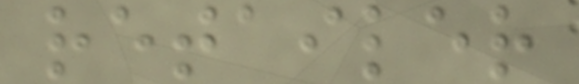retailer
